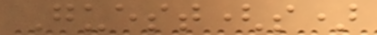Guest(s)
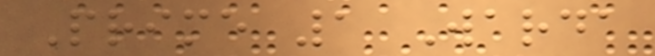Prime 1 Warda
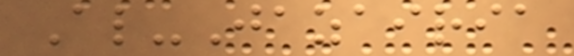Al-Jazairia
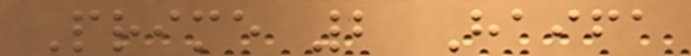Prime 2 Haifa
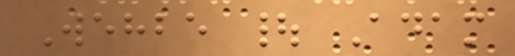Wehbe | Adam
